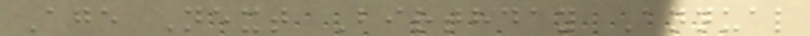Age Next Birthday Annual
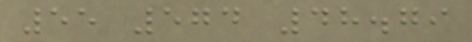55 574 48.79
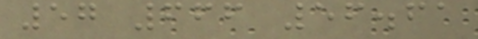57 666 56.61
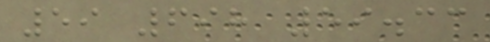59 698 59.33
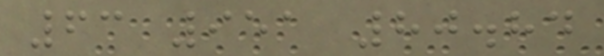63 951 80.84
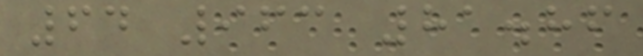64 963 81.86
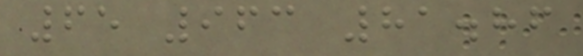65 963 81.86
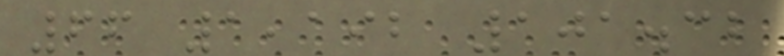66 1,192 101.32
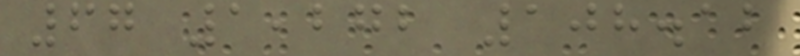67 1,272 108.12
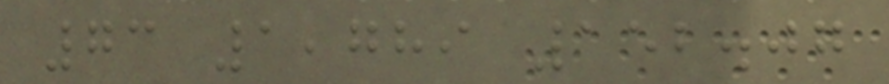73 1,789 152.07
